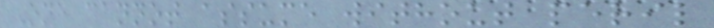One cannot assume without peril
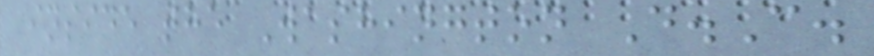inside the Washington D.C.
